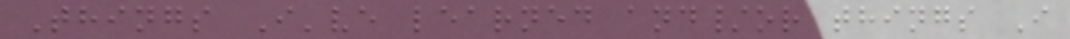Things I've learned and/or things I
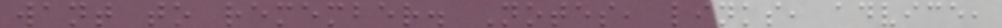want to remember. Notes, links, advice,
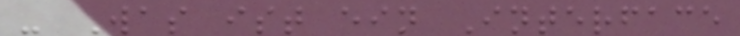- Was ist ein Interface
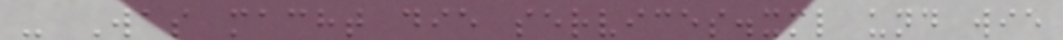- Was macht die services.xml und wie
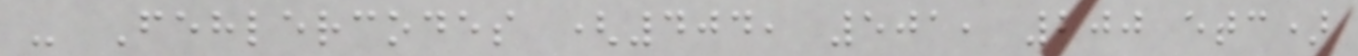- Fehlercodes (404, 501, 200 etc)
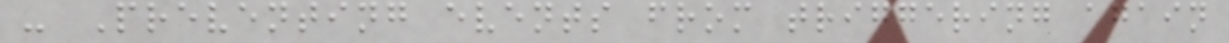- Preventing events from triggering again
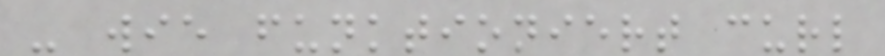- wie funktioniert curl
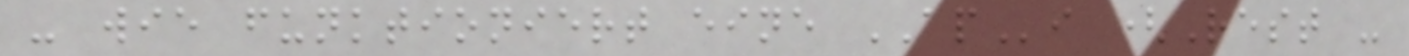- wie funktioniert eine APi (Rest -
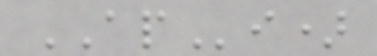APi)
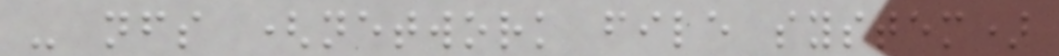- nfs (network file system)
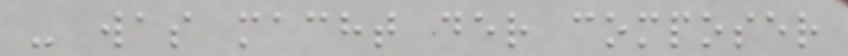- was macht der composer
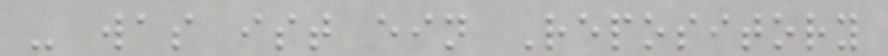- was ist ein Repository
